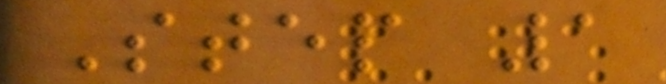Step 1
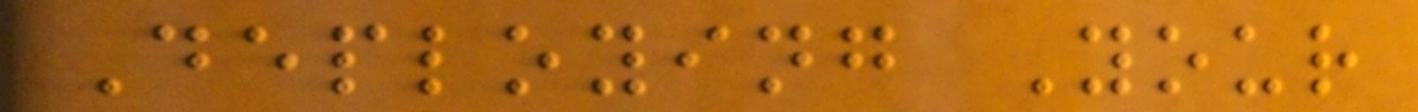Deploying Your
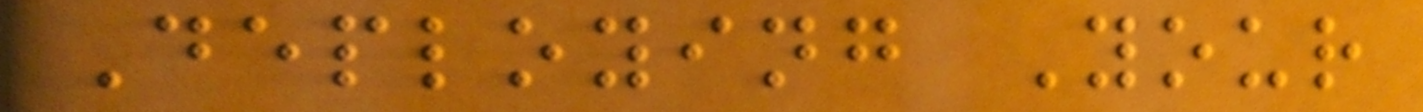Deploying Your
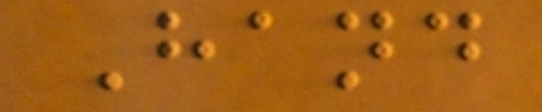Hand
